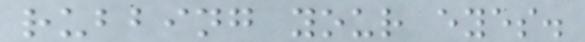rubbing your eyes.
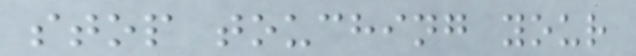stop touching your
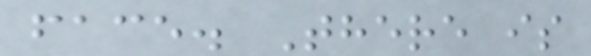face. There is
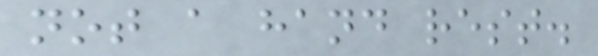not a hand rest.
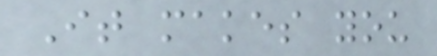It makes you
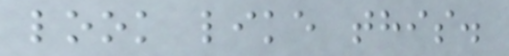look like this.
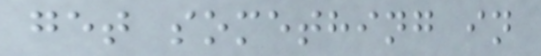get something in
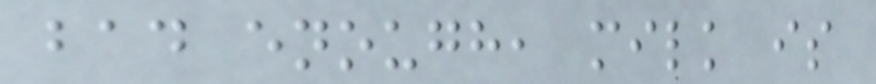bad enough, milk is
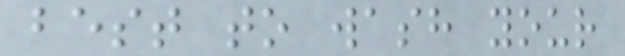best to wash your
